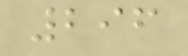296
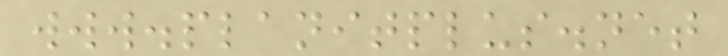www.planitplus.net
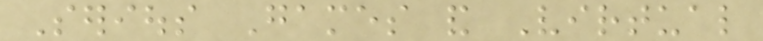Serious Games and Virtual
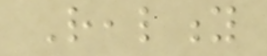Reality
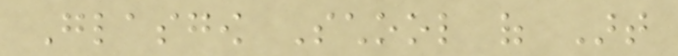Glasgow School of Art
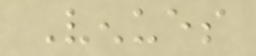Venues
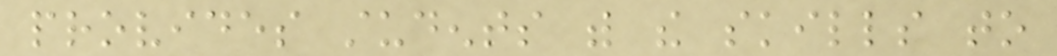provides students with the skills to
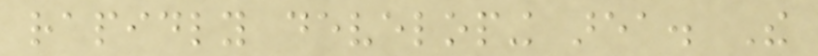rapidly developing area. The
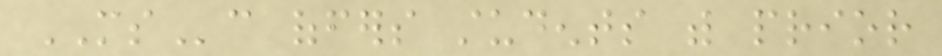MSc offers students with prior
